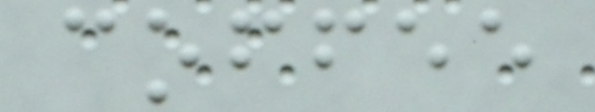coffee
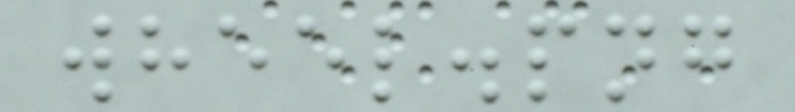wheel.png
